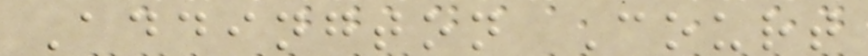Addington Court
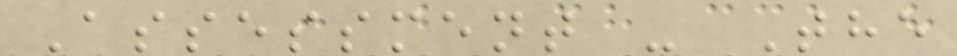Assessment - The
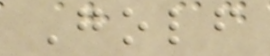Golf
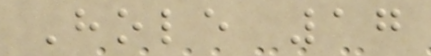Hole 17
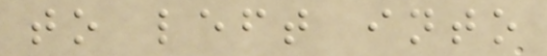to left into
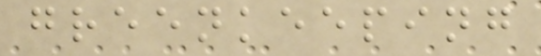greenkeeping
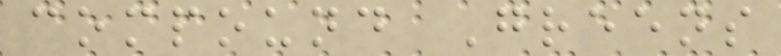compound Greens
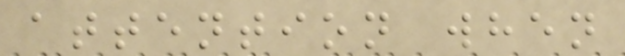attention when
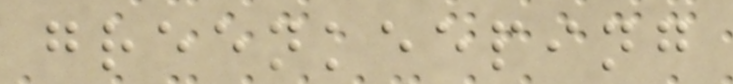greenkeeping
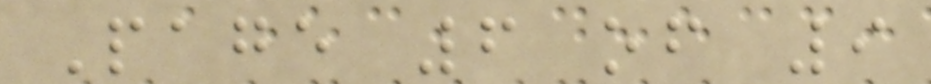Page 6 of 9
